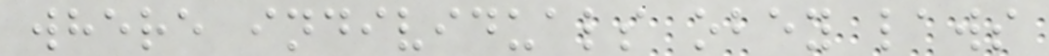where individuals obey laws
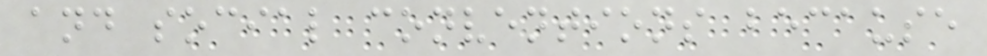and social conventions because
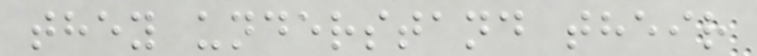they understand their
